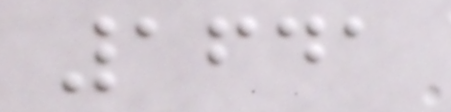1641
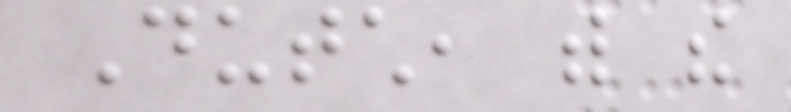Dutch, with the
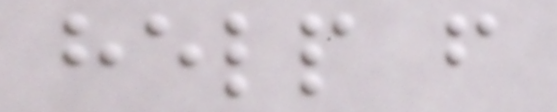help from
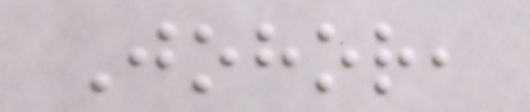Johor,
